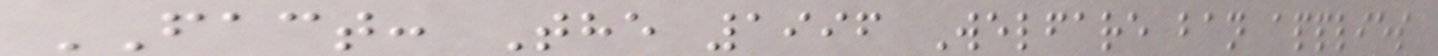FACT: The 1996 Welfare ban applies
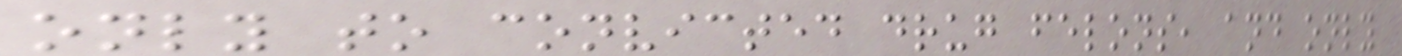only to convicted drug felons, and only
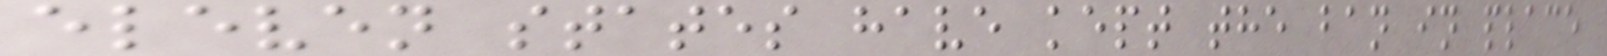eleven states have kept the ban in place
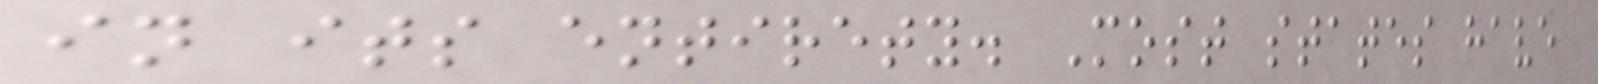in its entirety. Most states have
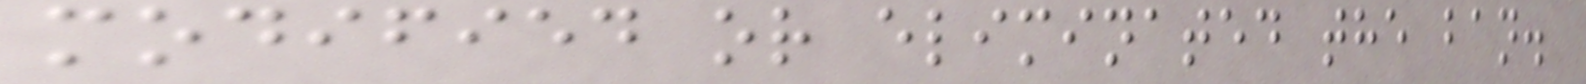modified or eliminated the ban.
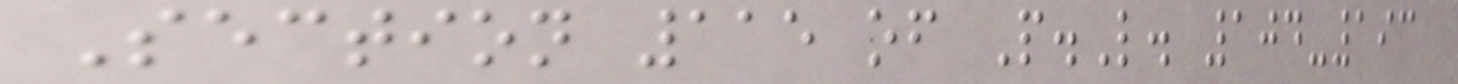Section 115 of P.L. 104-193
